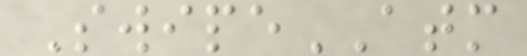SwipeATM
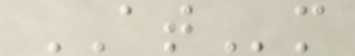ATm
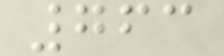763
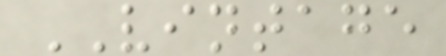VINTAGE
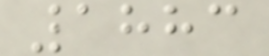1883
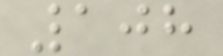108
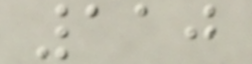110
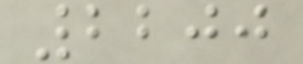2200
